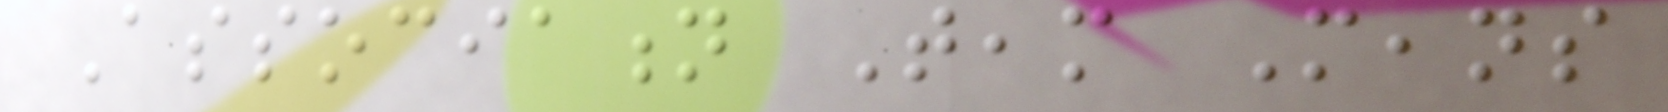Association Team Means
